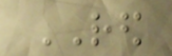RED
